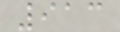913
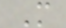M
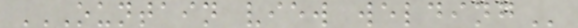OUNTAIN VIEW WELDING
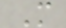M
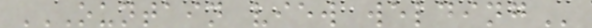OUNTAIN VIEW WELDING
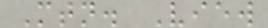Mtn. View
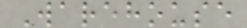Warehouse
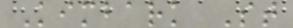Kimbark St
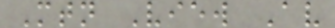Mtn View Av
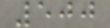500
